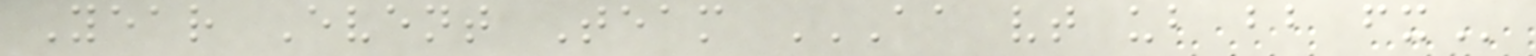Year Event Team AA VT UB BB FX
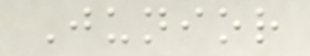Junior
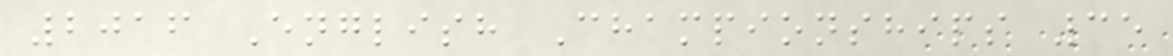2016 English Championships 35
